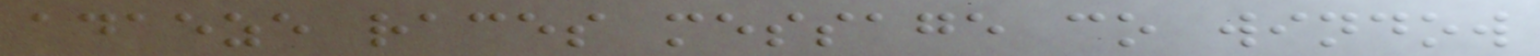adaeze races message co window
